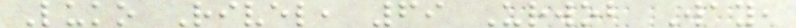Luko Rivel, 69 Urwob Way,
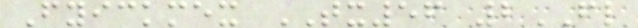Fyickmex TX56 2FL
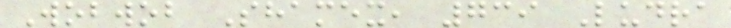Wobwob Shamex, 739 Ludra
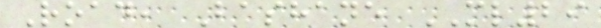Road, Bashane ML29
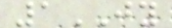1JY
